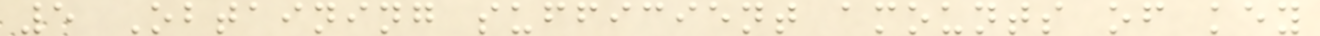5 Obtaining sufficient amounts of key
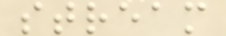stream
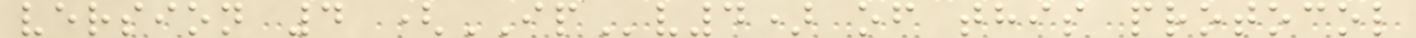version 4 (IPv4) of this protocol
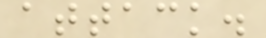attack.
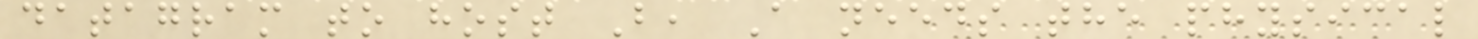datagram to host B, A needs the physical
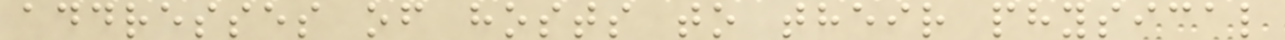addresses of hosts to their physical
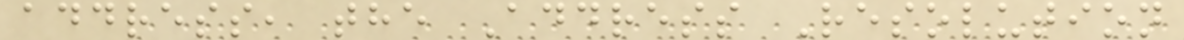address, the Address Resolution
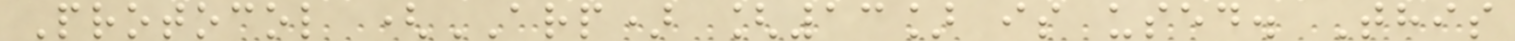Protocol (ARP) [13] is used. This
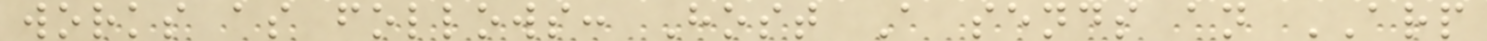works as follows: Host A sends an ARP
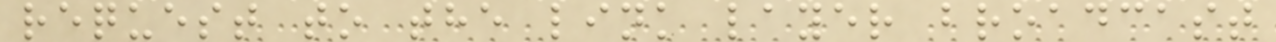request to the link layer broadcast
